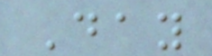Day
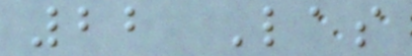22 Las
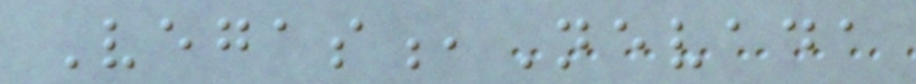Vegas,Nevada
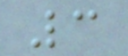3
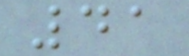41
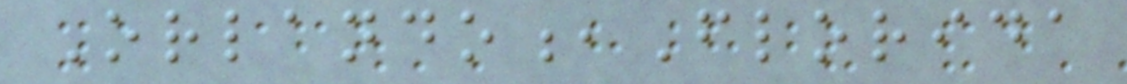Orlando,Florida
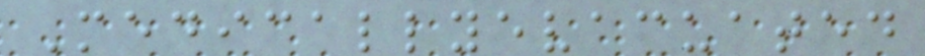Medicallyevacuated
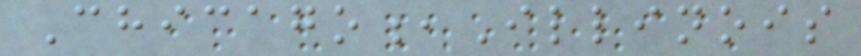Chicago,Illinois
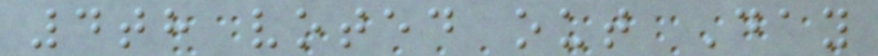4th voted out Day
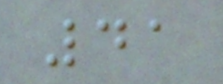41
